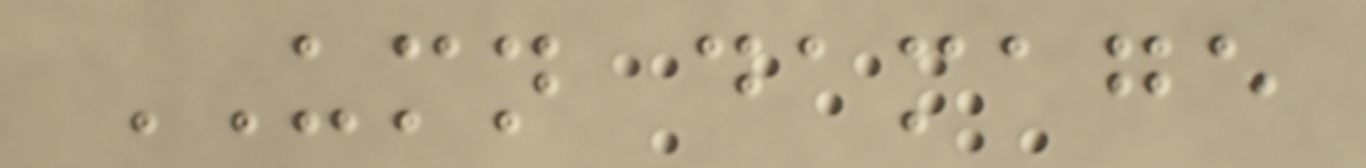UMN damage
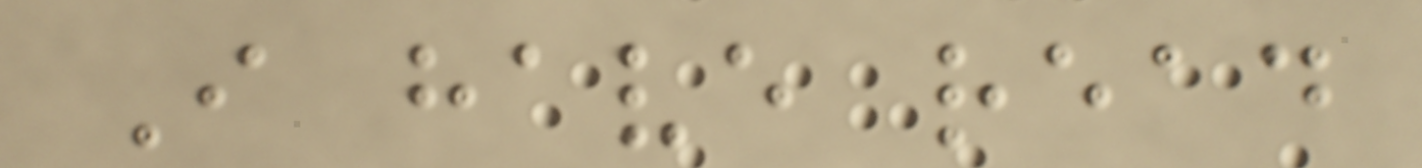I have read
